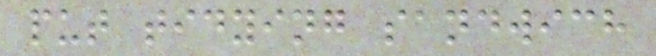put tidying sandwich
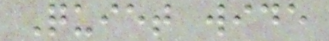Quiet wide
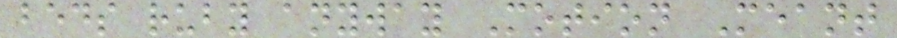beds ruby anyway Motion Meant
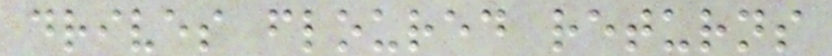drives floured returns
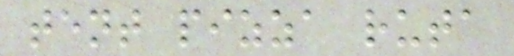tent pizza ruta
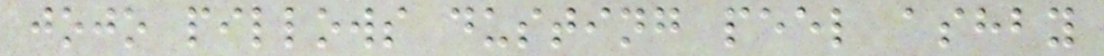jojo pillows dusting peel ashby
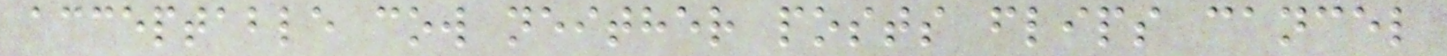acceptable cow neither posts flips cancel
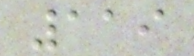119
